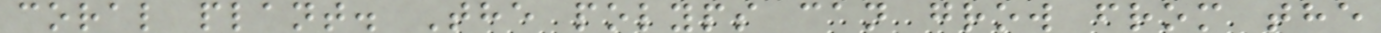coral plant. The polyps can grow from the
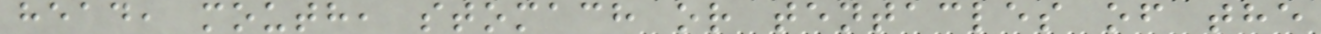head, mouth, stomach or tentacles of the
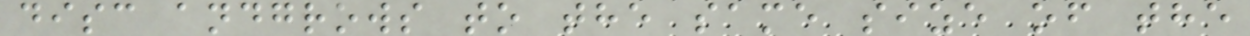disc andgrows to the same size of the
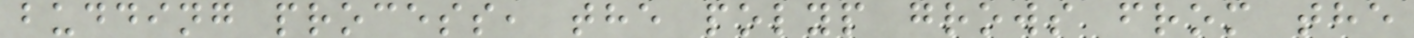budding process, the polyp grows from the
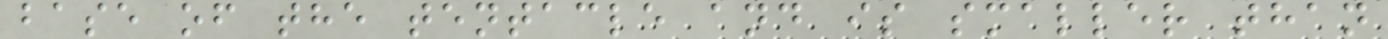base of the tentacle and is smaller than
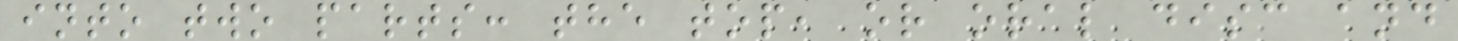into two parts: the top, or oral disc and
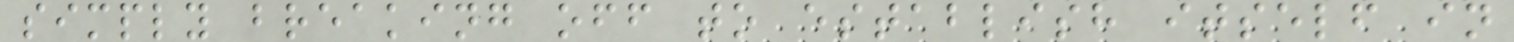simply breaking off to establish itself in
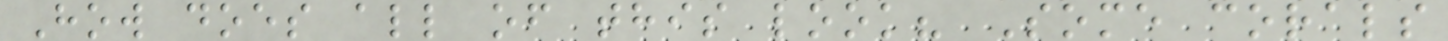How does all of this look? Some corals
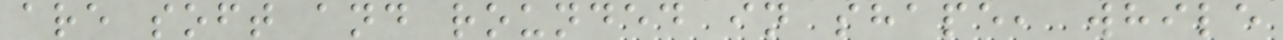are soft and rounded in shape, while
